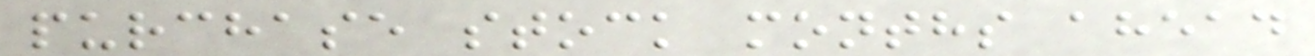purchase stock months ahead
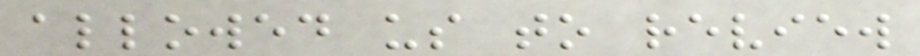allowed us to review
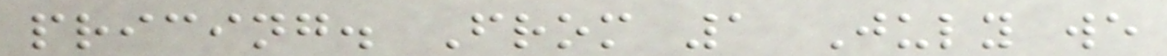pricing. From 1 July we
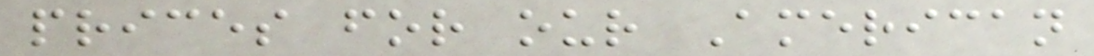prices for our American
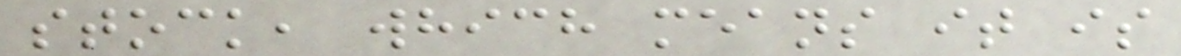stock, which means it is
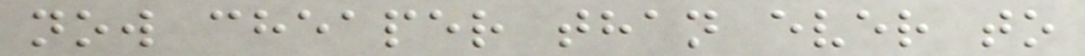now cheaper than ever to
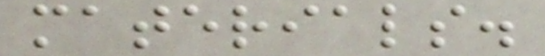materials.
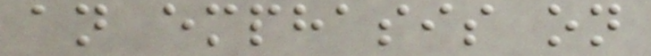an emphasis on
